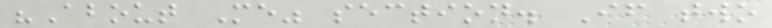"About Me" section. If two
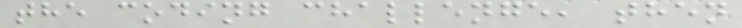the coding challenge, then
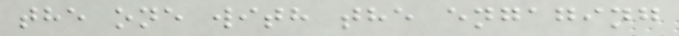the one with the engaging
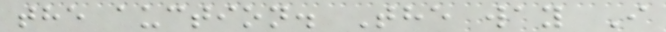the auction. The way I
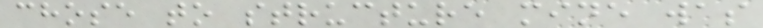chose to structure mine was
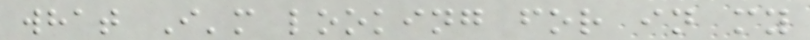what I'm looking for in my
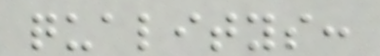qualitys:
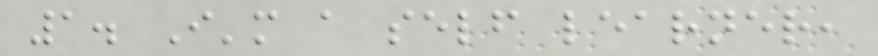1. I'm a self learner,
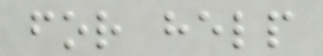for help
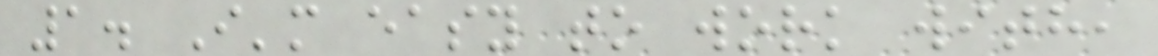1. I'm easy to work with,
